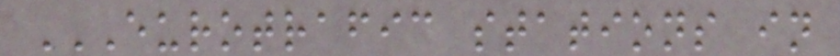EUROTRAFIC STATIONS IN
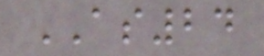AS24
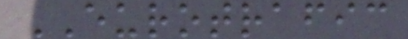EUROTRAFIC
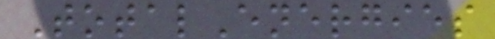TotalEnergies
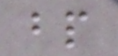bp
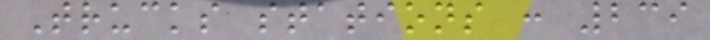Trucks stations : 239
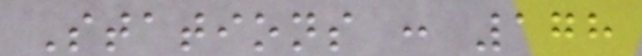Stations : 178
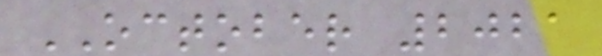OCTOBER 2021
